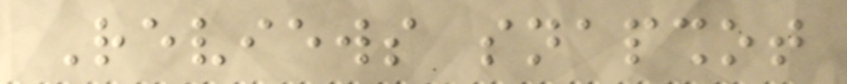Reviews snapshot
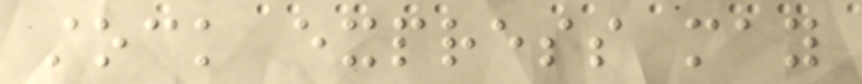stock express may
